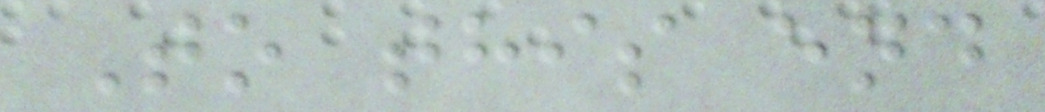To this end
